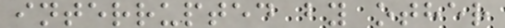interrupted by other
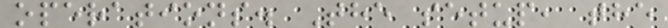operations. The setup, the
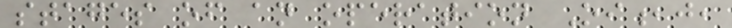stages of an operation Oi,j,
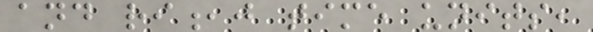and ri,j time units,
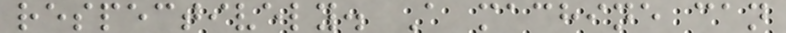respectively. A machine can
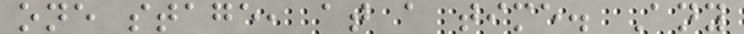one stage, at a time. Any
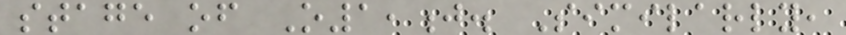stage of O1,j. Similarly,
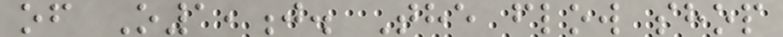of O1,j. The flow shop
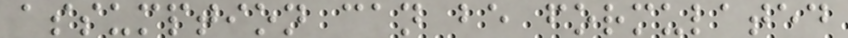assumption can be formulated
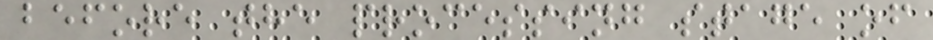before the processing stage of
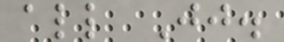all Jj.
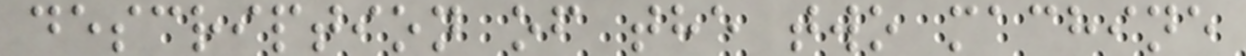description of the two machine
